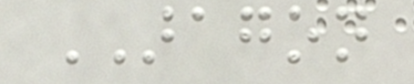ARAGON
